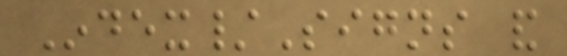Index/Signs and
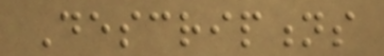Descriptions
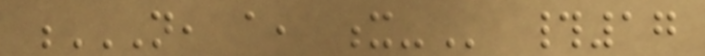N, A, X- #17
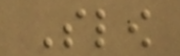Slow
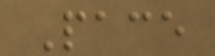Pace
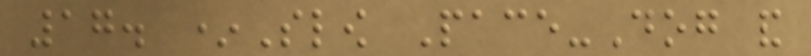17. *Slow Pace-Dog and
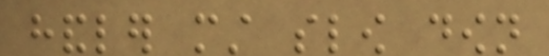handler must slow down
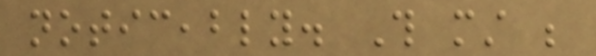noticeably. This must be
